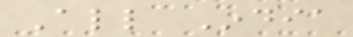All India
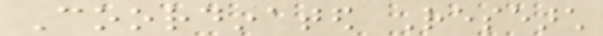Coordinated Research
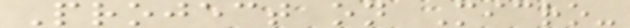Project on Micro-
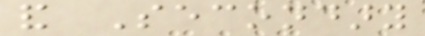and Secondary
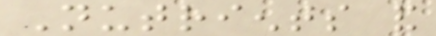Nutrients and
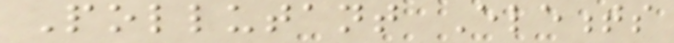Pollutant Elements
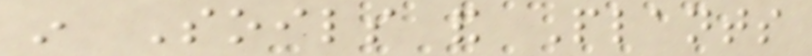in Soils and Plants
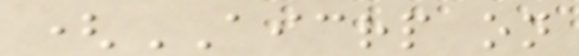(AICRP on
